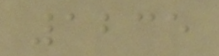1235
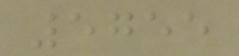5755
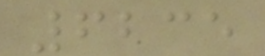6235
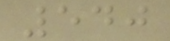540
